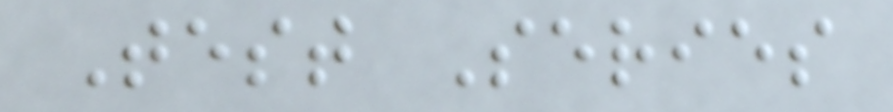Test Series
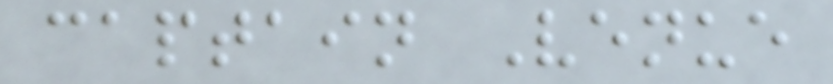captain Venue
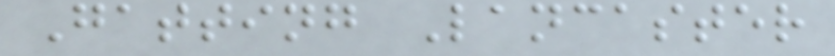Gatting Lancaster
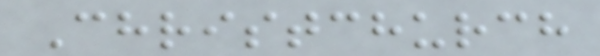Christchurch
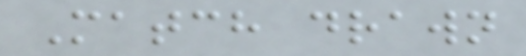Match drawn
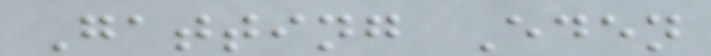Gatting Eden
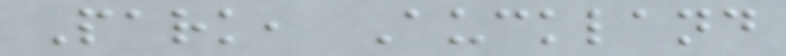Park, Auckland
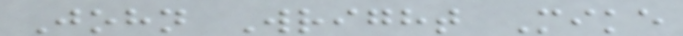John Wright Mike
